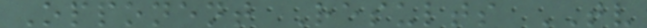Opponent Results TV
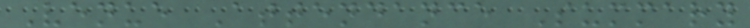Venue Attendance Summary
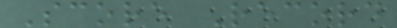Score Record
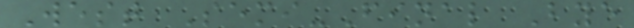West Semi-Final Bye
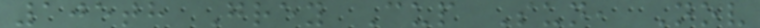105th Grey Cup Sun, Nov
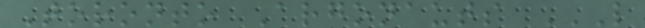Toronto Argonauts L
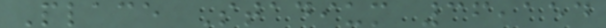Place Stadium 36,154
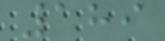189
